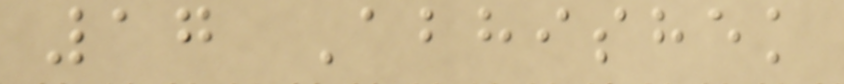17 Abhishek
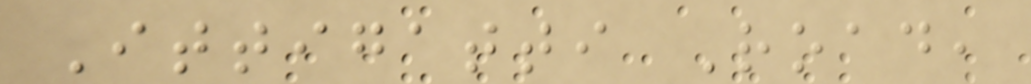Ittigatti Road,
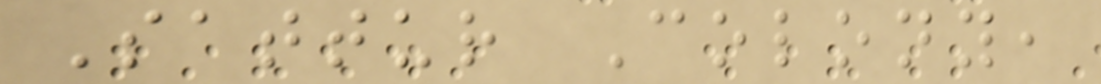Sattur Colony,
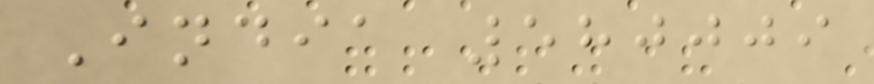India 580009
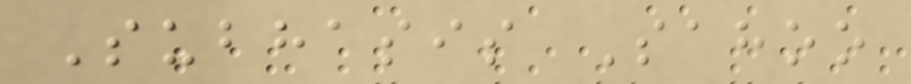Subhasis Sahoo
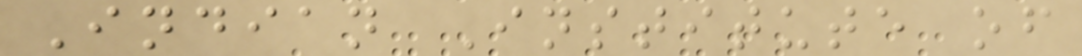Indian Institute of
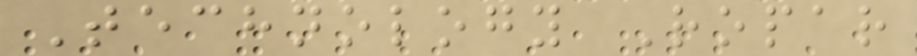Technology Ropar
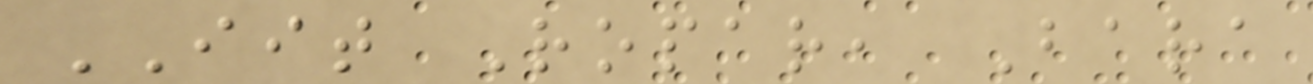IIT Ropar, Bara
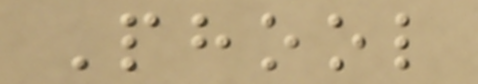Phool
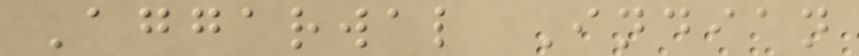Aggarwal Indian
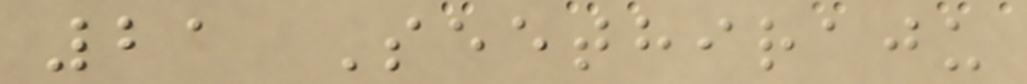21 Seethiraju
